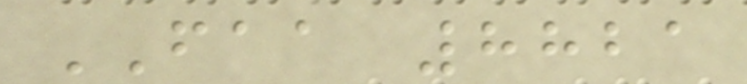FAA 8821
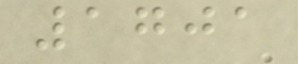1701
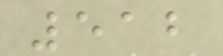512
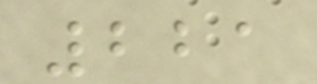221
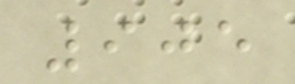905
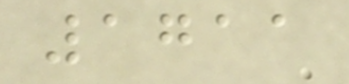1711
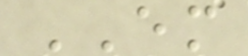EM
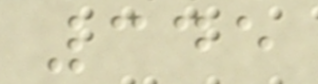345
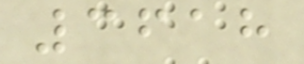3618
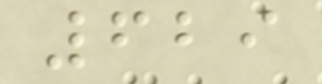629
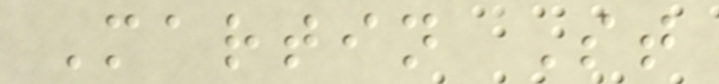Martin St
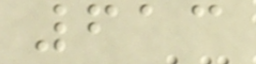613
